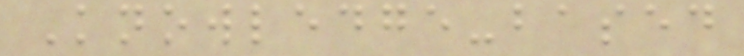Knowledge-based
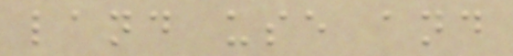land use and
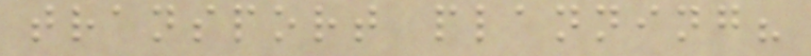transport planning?
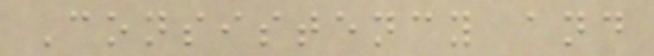Consistency and
